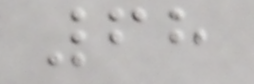68
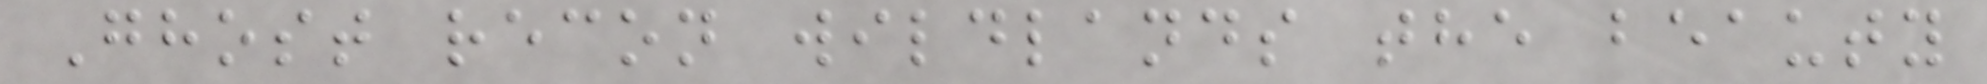Ghost recon wildlands the beauty
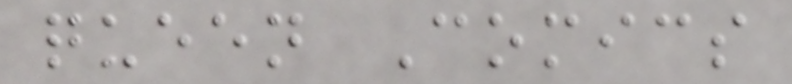queen Comics
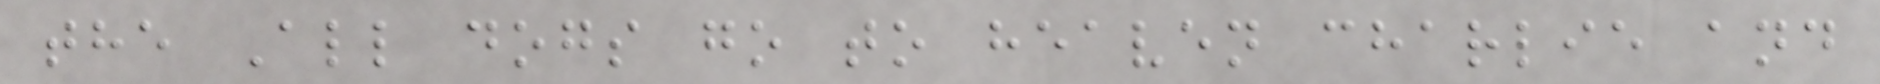the All dogs go to heaven charlie and
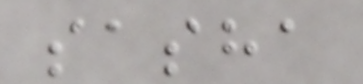sasha
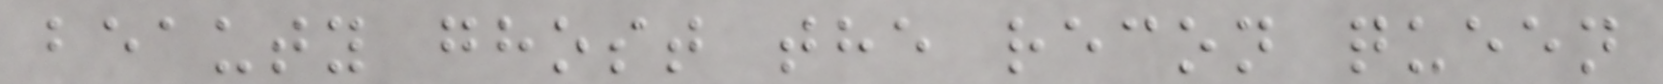beauty ghost the recon queen
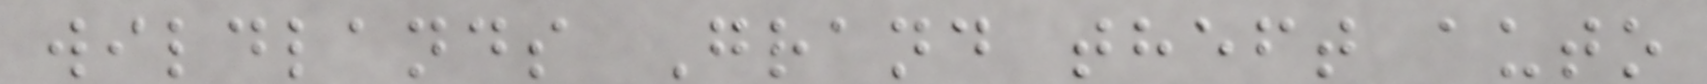wildlands Grand theft auto
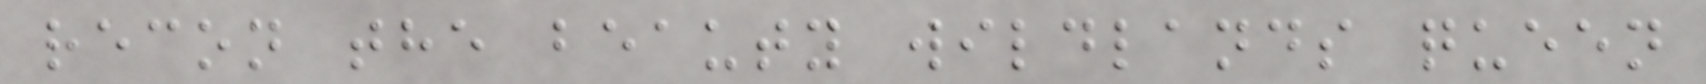recon the beauty wildlands queen
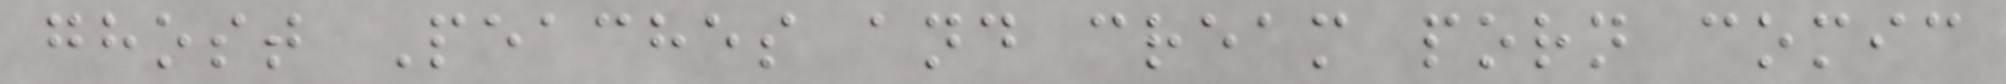ghost Peaches and cream porn comic
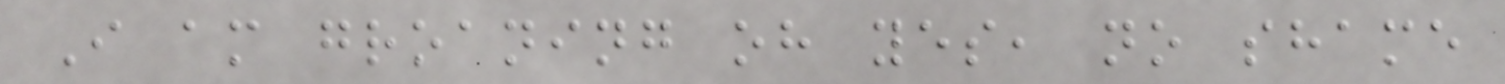I am groaning oh yes, no shame
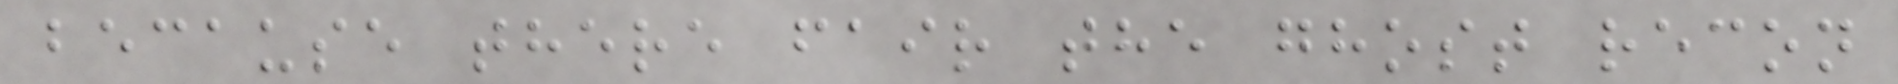because there fair the ghost recon
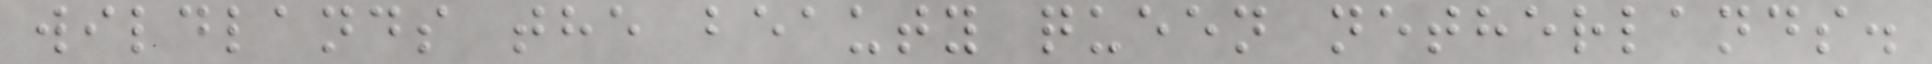wildlands the beauty queen netherlands.
